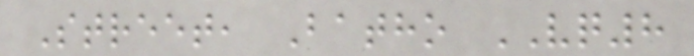Street, Batho VQ8
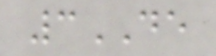3DE
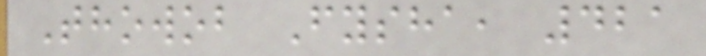Thowob Fysha, 421
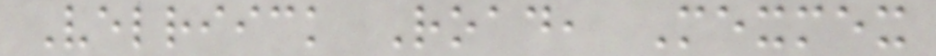Velriick Road, Mexmex
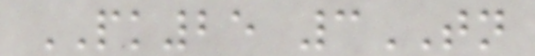PK25 3TN
